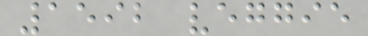1592 veggie
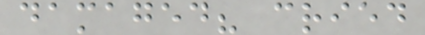damaged? cried
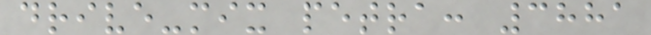drive-mix petra: 3881
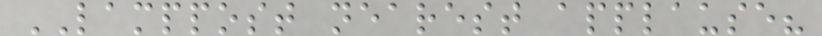LAMPPOST nearest applause?
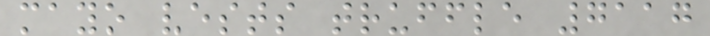mayo vests truffle 7117
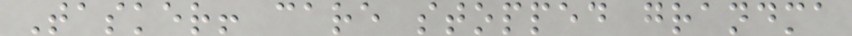Tasker! care stopped grandma
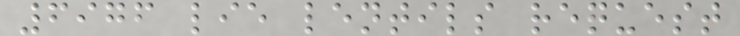6976 lie lentils request
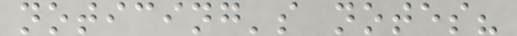noticing's notes?
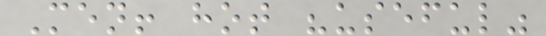Men! hot "useful"
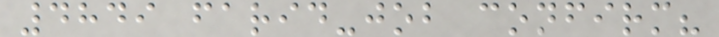4849 farid-job confirm?
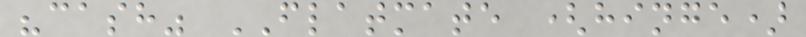"cash" FLATMATE (hinge)
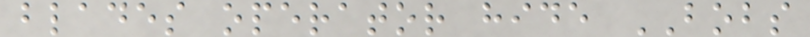blades operator hide BOBS
